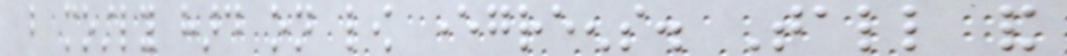but mostly hard on low evergreens. Tall and
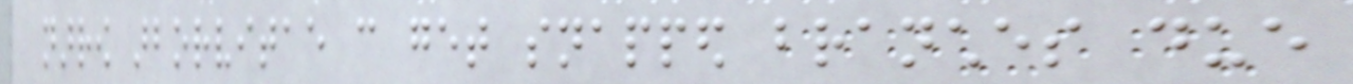narrow arborvitae can get snapped branches due
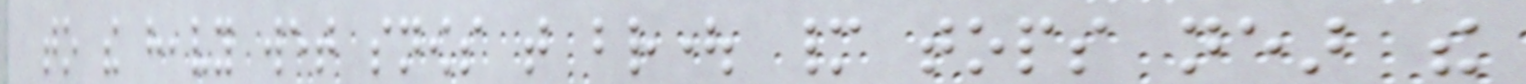to the heavy wet snows that brought many tops near the
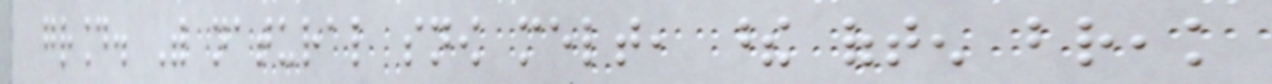ground. With natural snow melt, these often break
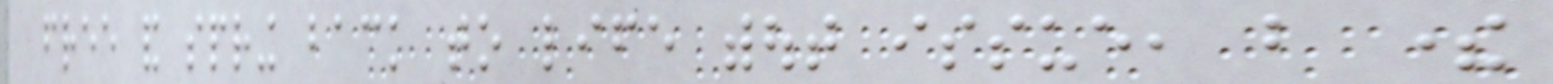free and spring back to life without issue, but there
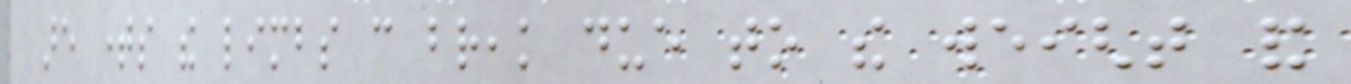are times the limbs can break due to the weight and
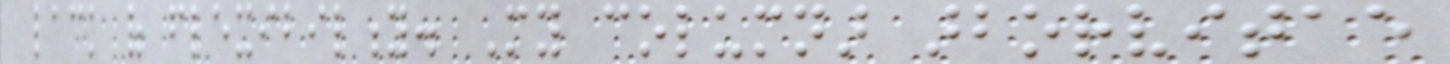lack of flexibility. My columnar arborvitae
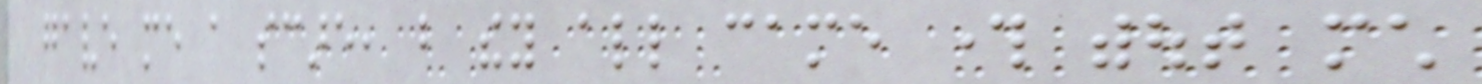gave me a scare, but they all came through without much
